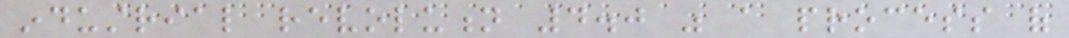industrial revolution 4.0 was a process of
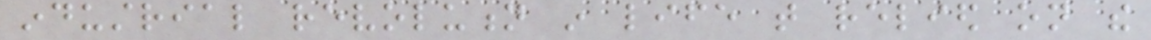industrial revolution in life that relied on the
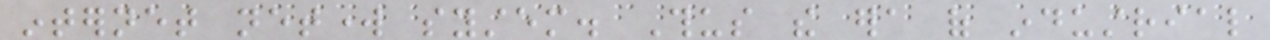internet network system. Thus the era of industrial
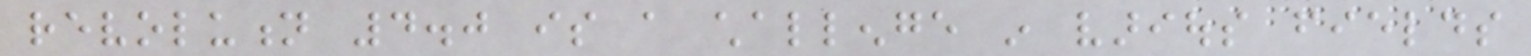revolution 4.0 is a challenge in various fields
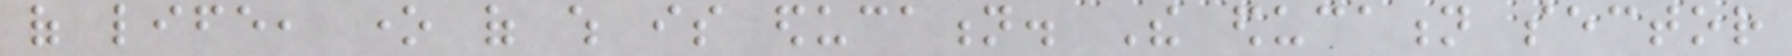of life, one of which is education. The education sector
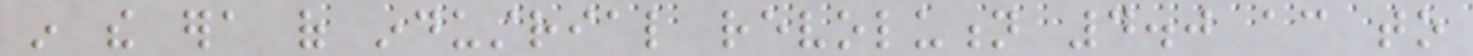in the era of industrial revolution 4.0 according to
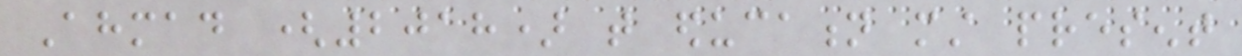Ahmad (2018) that education must present
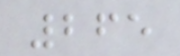265
